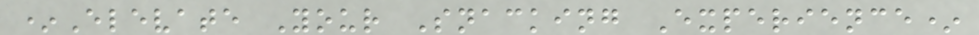*Elevate Your Snacking Experience*
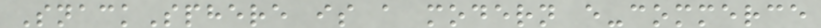SnackSphere is a modern e-commerce
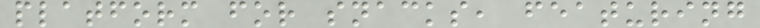platform for snacks, featuring
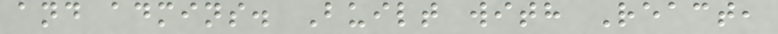and admins. Built with React,
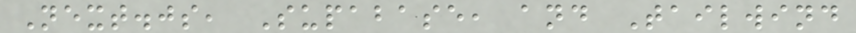Next.js, Supabase, and Tailwind
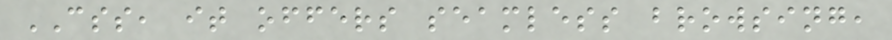CSS, it offers seamless browsing,
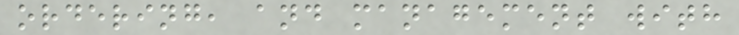ordering, and management with
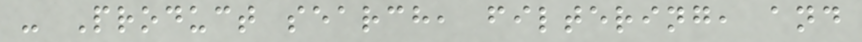- Product search, filtering, and
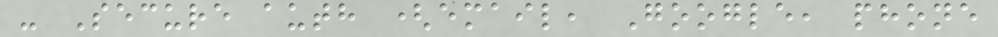- Secure auth (email, Google, phone
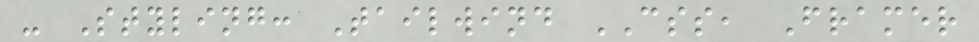- Styling: Tailwind CSS, Framer
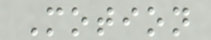Motion
